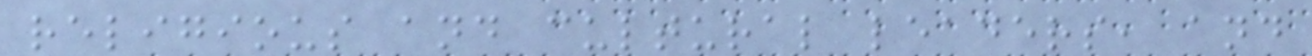religious and cultural leaders, and
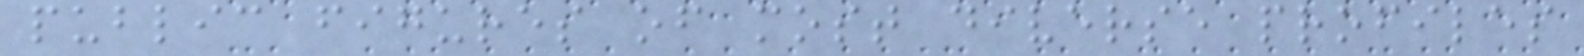public figures of most diverse profiles
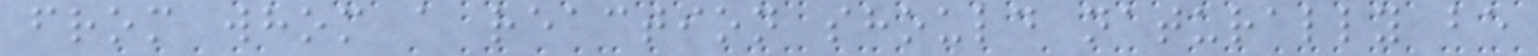from whom a reaction should naturally be
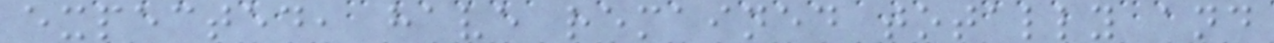expected, have remained totally and
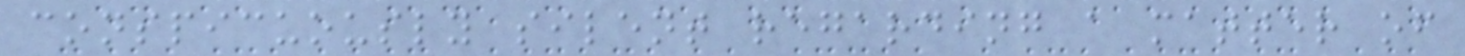conspicuously silent regarding a matter of
